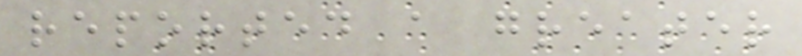reported a greater
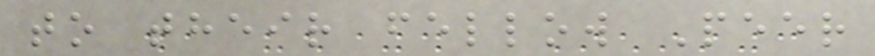to their fellow Peer
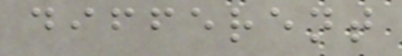different
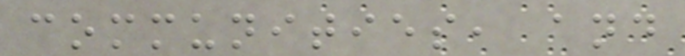communities, and
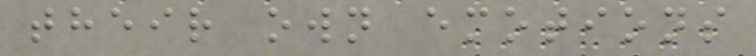their own emotions
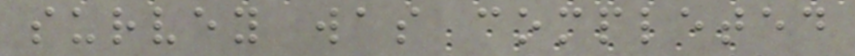survey was completed
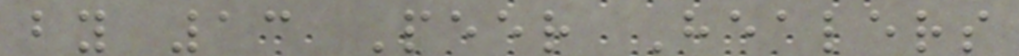by 13 Peer Healers
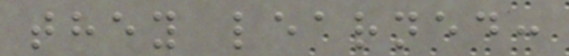they learned:
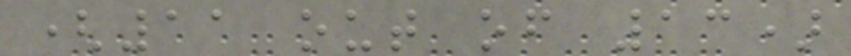(11 out of 13)
